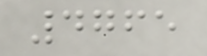4765
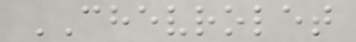CHEVROLET
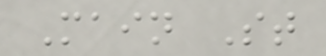Main St
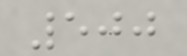500
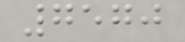7570
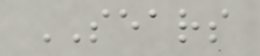SEARS
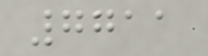7711
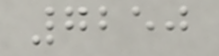7250
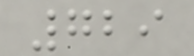729
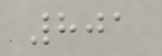801
